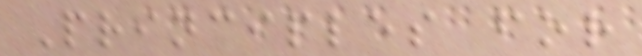Principles for
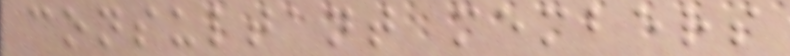consultant members
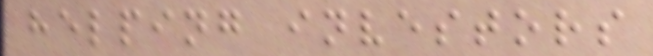helping investors
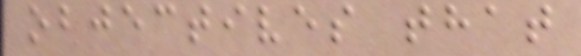objectives that
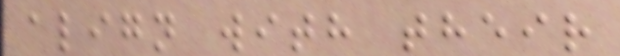align with their
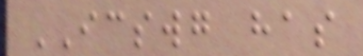ICSWG has
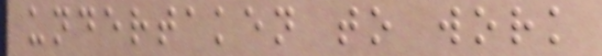undertaken to work
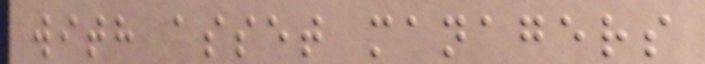with asset managers
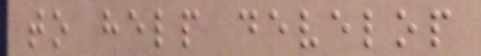to help develop
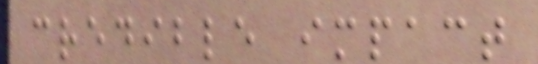credible impact
